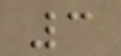3
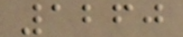1260
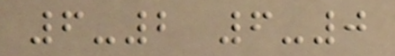6-2 6-0
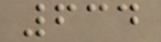634
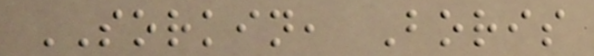SORKIN, Boris
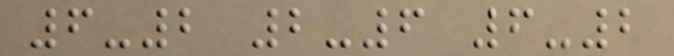6-2 2-6 6-2
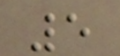5
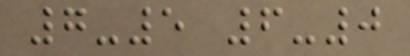7-5 6-0
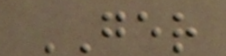GER
